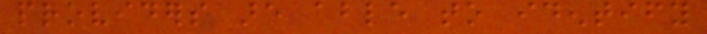providers are able to identify
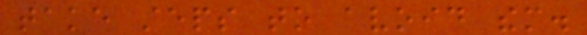take steps to avoid them.
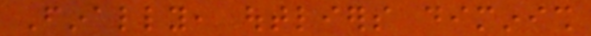Finally, outliers diminish
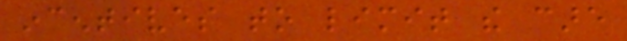incentives to limit the care
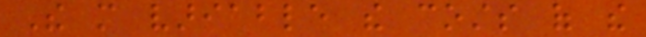The more variable the costs of the
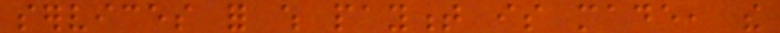services for which payment is made, the
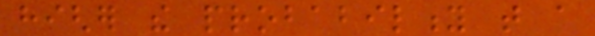higher the probability that a
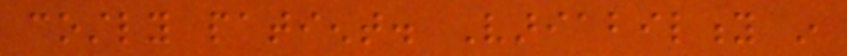costly patient. Variability in
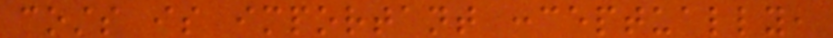costs is important conceptually,
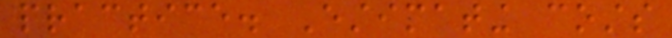practice. Estimating costs
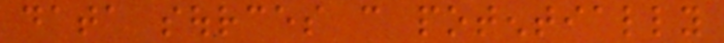data sources can potentially
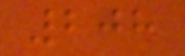208
